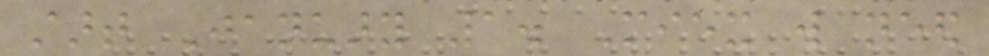start January 1. Miex will need
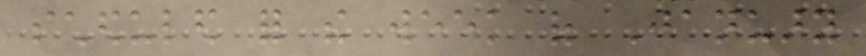scheduled for the week of January
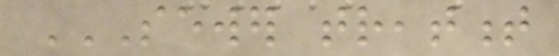SEWER TREATMENT
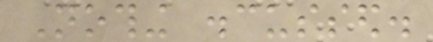Nothing discussed.
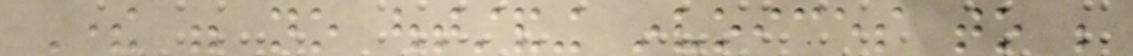There were no outstanding invoices to be
